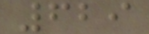629
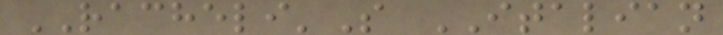RACHELI'S ITALIAN
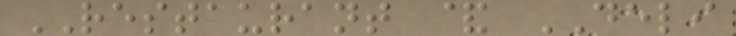RESTAURANT & DELI
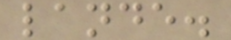lande.
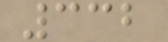332
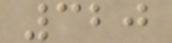320
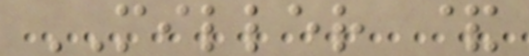MILLER &
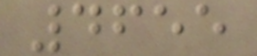4655
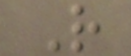R
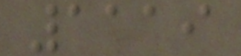1119
